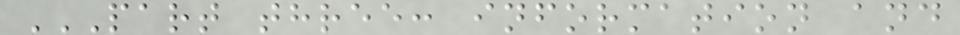PART THREE: INFORMATION AND
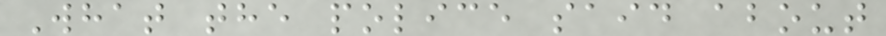What the police said about
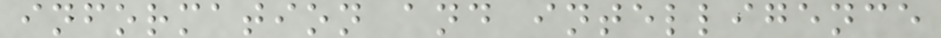information and intelligence
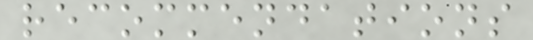recommendations
